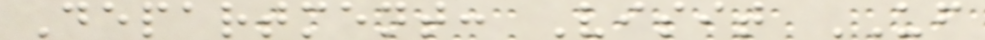Department: Visit UF
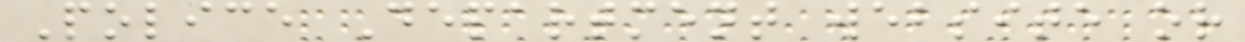Police Department website or
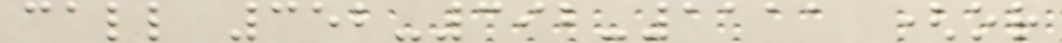call 352-392-1111 (or
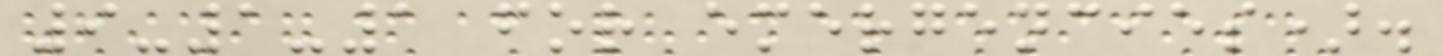9-1-1 for emergencies).
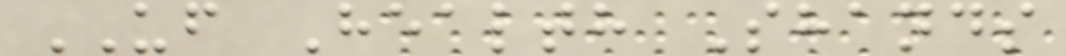UF Health Shands
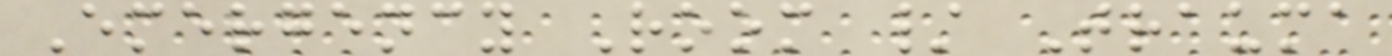Emergency Room / Trauma
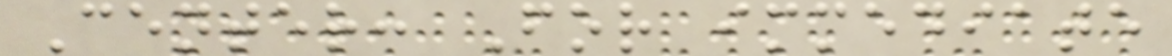Center: For immediate
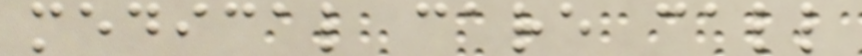medical care call
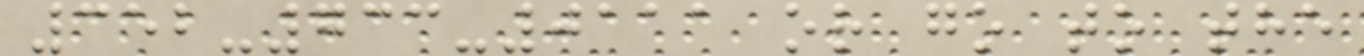352-733-0111 or go to the
